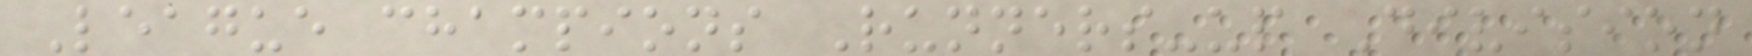League champions Runners-up Division
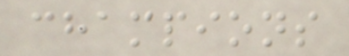champions
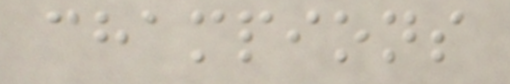champions
